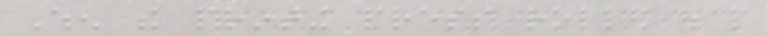When the printing press rolled out people
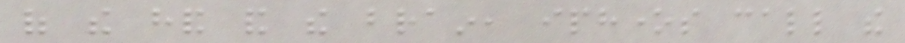of the hand and the brain, iphones call the
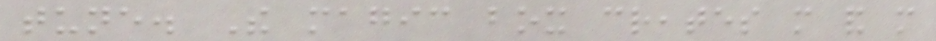tune. The magic box creates more and more
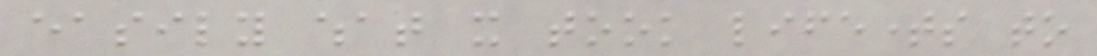easily what it took lifetimes to
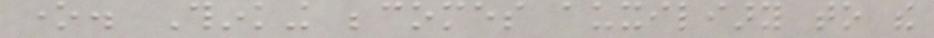one. Thinking becomes auxiliary to the
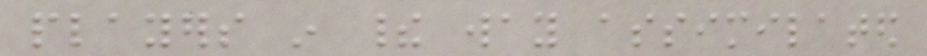players in their way assimilated
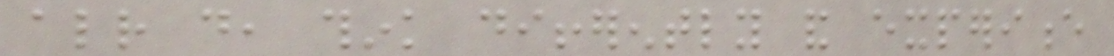already do, think differently and experience
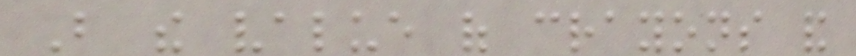But the value of crayons and
